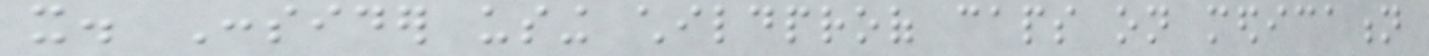it. Consider using childproof caps on medication
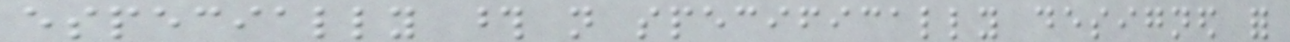especially those not specifically designed for
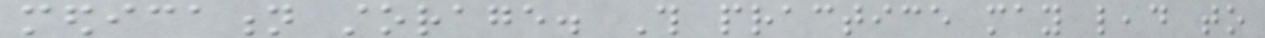medication storage. This practice may lead to
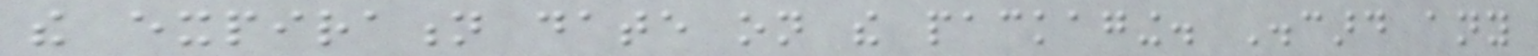the expiration date on the packaging. Discard any
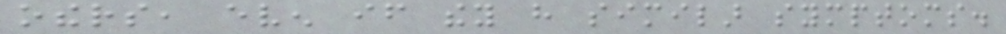others, even if they have similar symptoms.
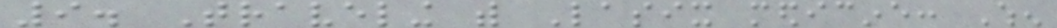9. Traveling with Lasix medicine: When
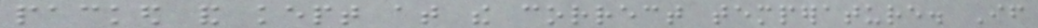packed and kept at the correct temperature. If
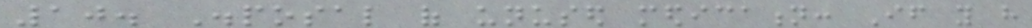10. Disposal of unused medication: If you have
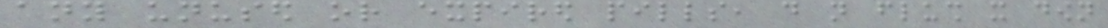any unused or expired pills, do not flush it down
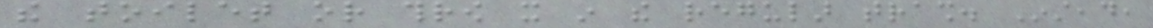the toilet or throw it in the regular trash. Instead,
